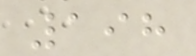198
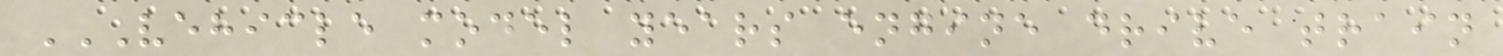VEHICLE MODEL YEARS ENGINE DRIVE TRAIN
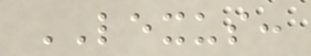LEXUS:
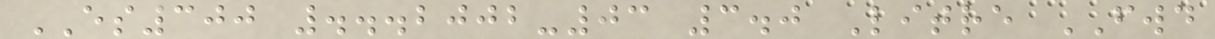ES300 ...2002-03 3.0 Litre FWD
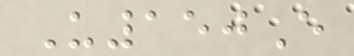U150E
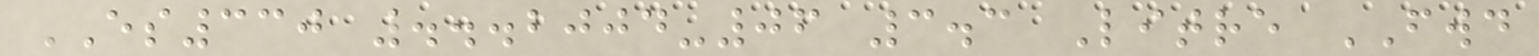ES330 ...2004-06 3.3 Litre FWD
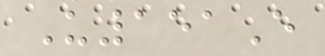U151E
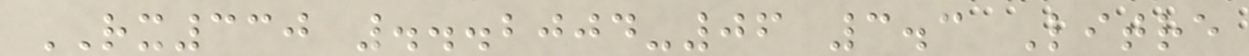RX330 ...2004-06 3.3 Litre
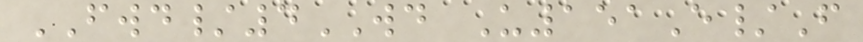FWD/4WD U151E/F
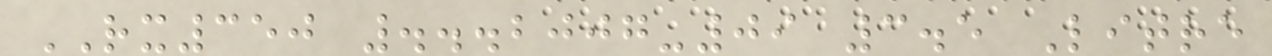RX350 ...2007-09 3.5 Litre
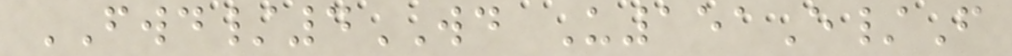FWD/4WD U151E/F
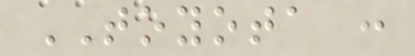TOYOTA :
